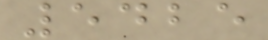5425
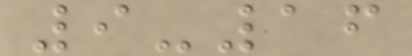9-16
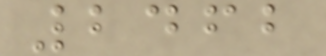2462
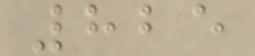825
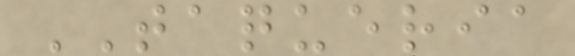TAQUERIA
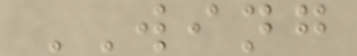WING
